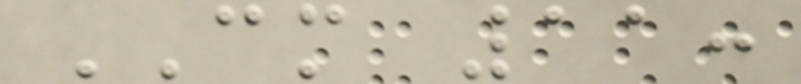CM 11:
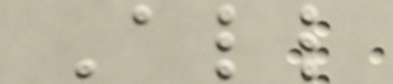All
